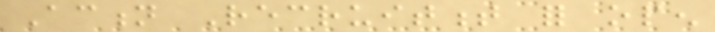Action Recruitment for open
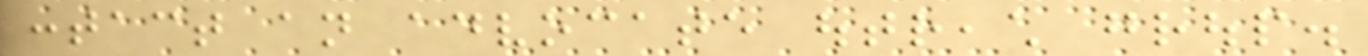contact an advocate outreach group.
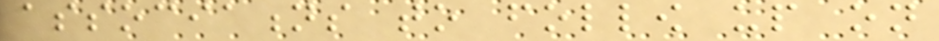associations to follow up on
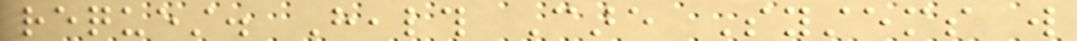request. Health Care Systems will
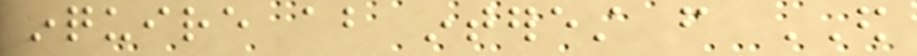inquire about interest from ED
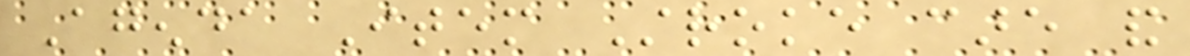Agenda Item Stroke care and
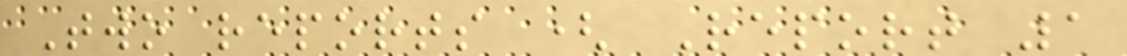Two reports ( Report 1
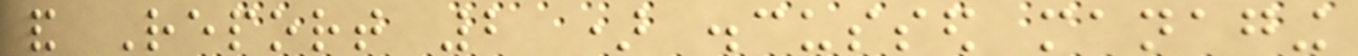and Report 2 ) discussed managing
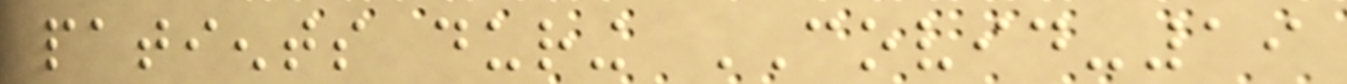patients during COVID-19
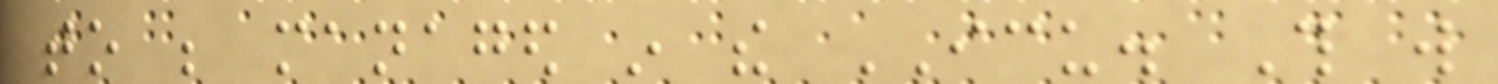to be managed in the ICU. This will
